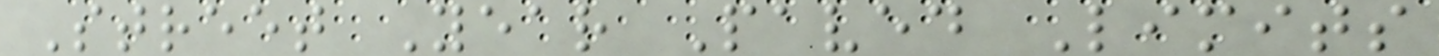Street Year Paved Limits
